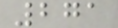271
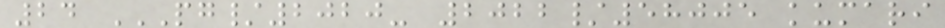24 PG/2020- 2022/58005 KUMARI
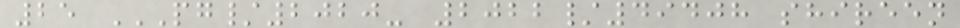25 PG/2020- 2022/49408 SHIREEN
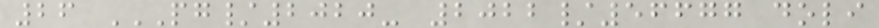26 PG/2020- 2022/56677 DOLI
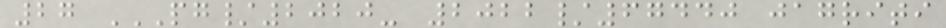27 PG/2020- 2022/67440 JAGRITI
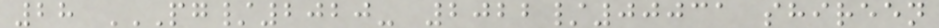28 PG/2020- 2022/00031 SHIREEN
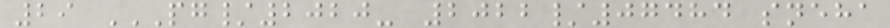29 PG/2020- 2022/07484 SNEHA
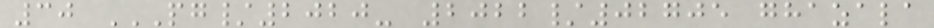30 PG/2020- 2022/02705 GHAZALA
